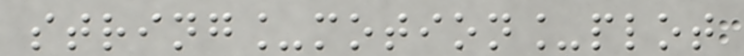string_motion_plot
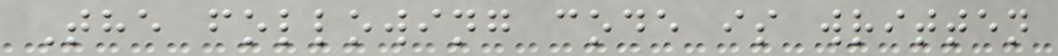The following code is written
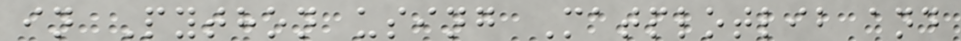in Python using Matplotlib and
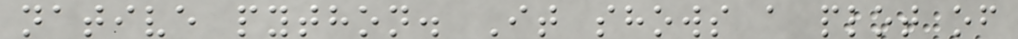native python. It shows a plot of
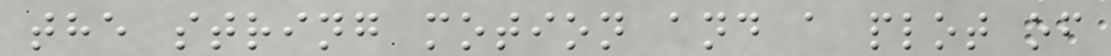the string motion and a plot of
